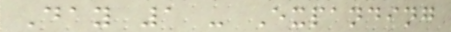Day 1 - Expanding
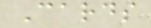Cards
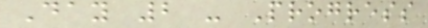Day 2 - Progress
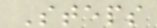Steps
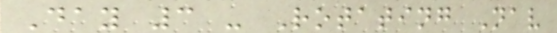Day 3 - Rotating Nav
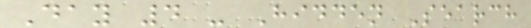Day 4 - Hidden Search
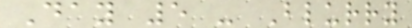Day 5 - Blurry
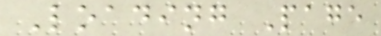Loading Page
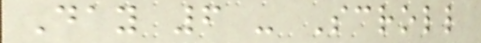Day 6 - Scroll
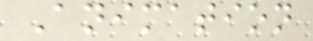Animation
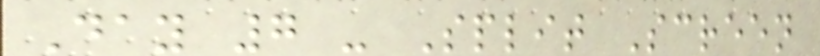Day 7 - Split Screen
